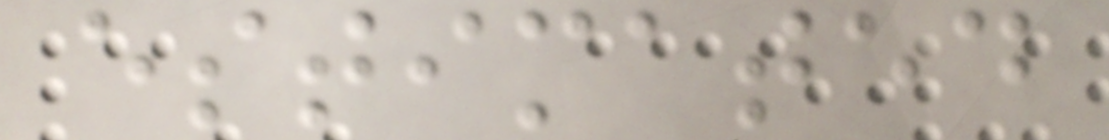estimated
